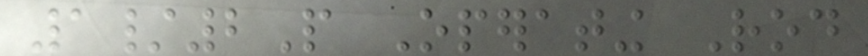1/2P Operating Rod
